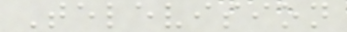Television
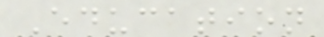Education
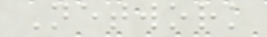Network
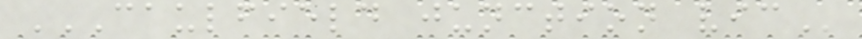CAULFIELD JUNCTION VIC
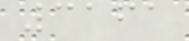3161
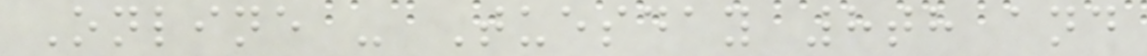Online - Tuesday 8th and
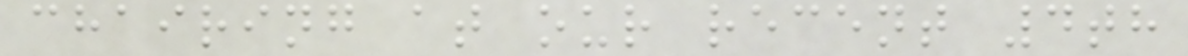chairing at our recent 4th
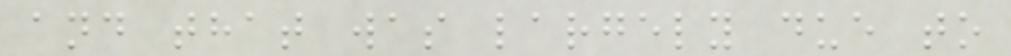and that was largely due to
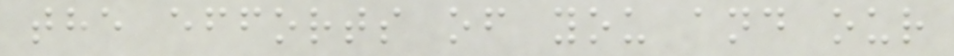the efforts of you and our
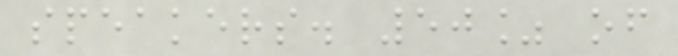speakers. 50% of
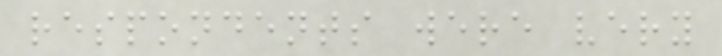respondents were very
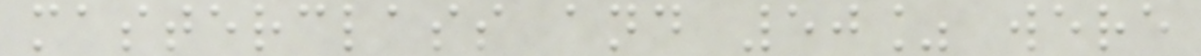masterclass and 50% were
